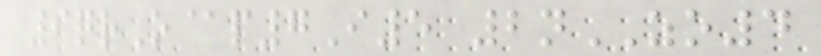9qrO@p7I5 2nZO4
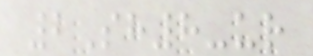2Sh8-ur
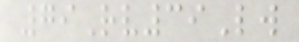79Rv39Lw
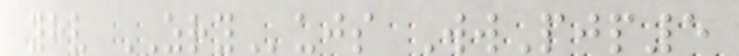yhv ZRYujs WwPjp5
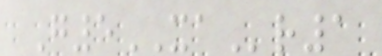G5XAr1
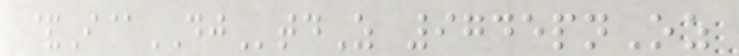&I@DJtdZ 9745pnOz
